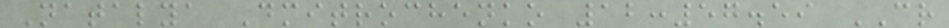Natalya Dmitrochenko 12:57.59 CR
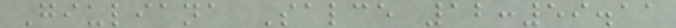Giuliana Salce 12:59.11
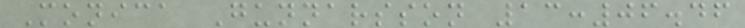Monica Gunnarsson 13:06.46
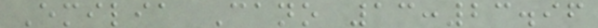Emilia Cano 13:23.96
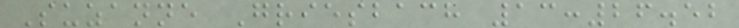Suzanne Griesbach 13:26.52
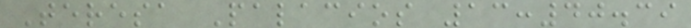Teresa Palacios 13:40.39
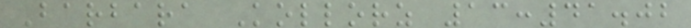Barbara Kollorz 13:41.02
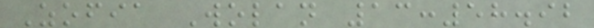Zofia Wolan 13:58.92
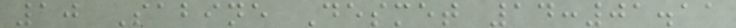10 Sabine Desmet 14:01.11
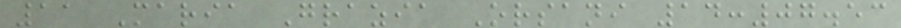11 Maria Grazia Orsani 14:07.53
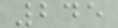245
